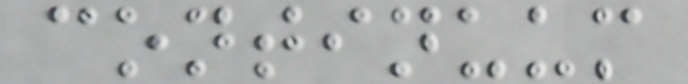continuum
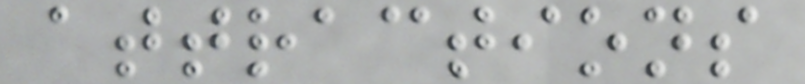attractions
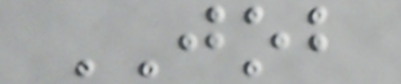JOB
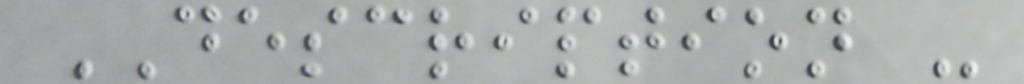DESCRIPTION -
